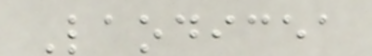Laodicea
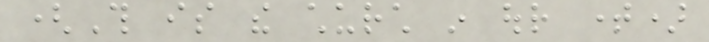(This is the church in our time)
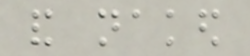and naked
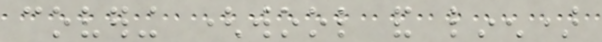covering (wool and linen)
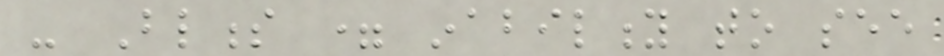- Blindness = inability to see
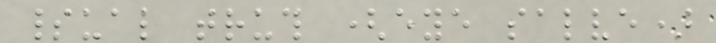spiritual truth (eye salve)
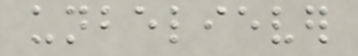unbeliever
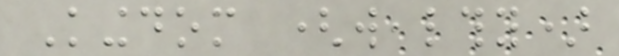Kingdom (wealthy)
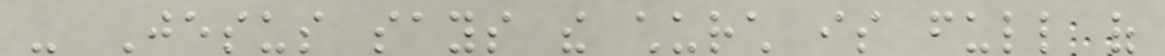- Jesus says the church is full of
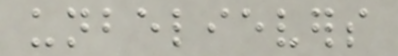unbelievers
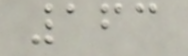163
